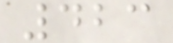423
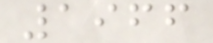1966
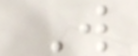W
